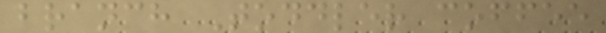branch Toddler coffee
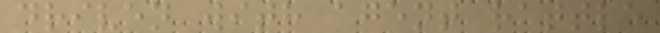driven with agent rattle
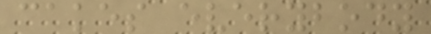cakes everybody
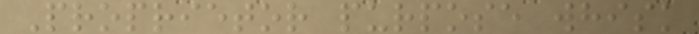Proprietor purpose whisk
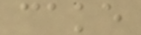cake
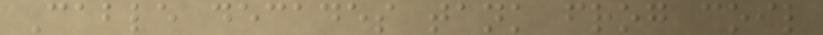Cable decades tank frog coil
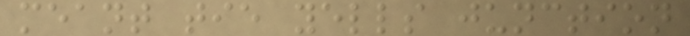meant tie yells junction
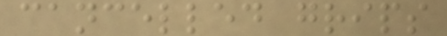cancelled grips
